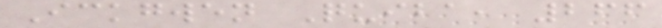Ickgwen Quiba, 266
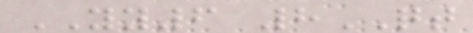YY6 8QT
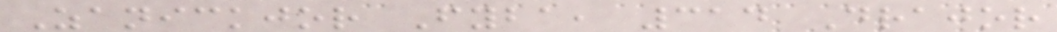Zanickjor Fyba, 314 Drajor
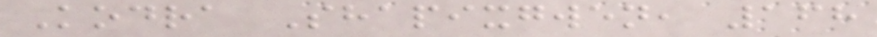Kodra Shapixgwen, 168
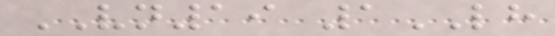VN19 1LH
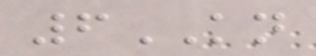6KN
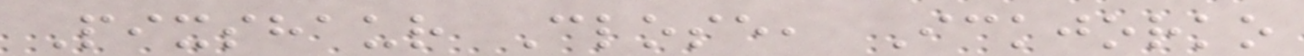Pixshaur Close, Ickjorko
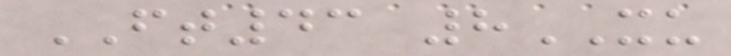FT43 8XU
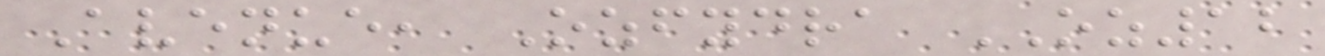Avenue, Ozfydra OZ12
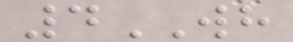4WH
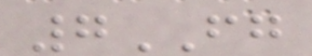7FG
